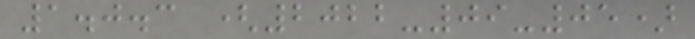1.0.3 (2022-09-05)
